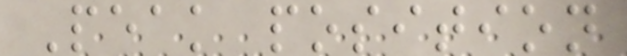Peak position
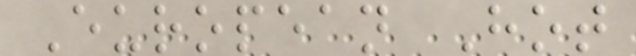European Hot
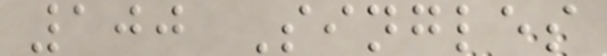100 Singles
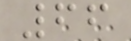66
